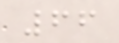66
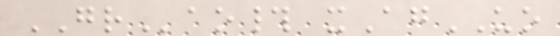GRao# xAgUO
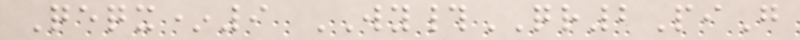Qeqx*9 WY#QR2PiG
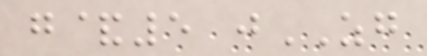g&5 jZG
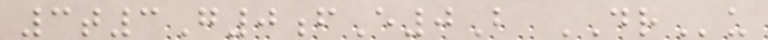3t3G0fE0B DRu
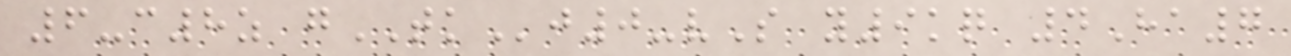6-c8z gTKj0-vS y9kq 4Ha7
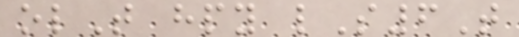olT hpy lS6T
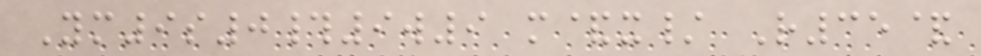Ym9s0#9w9 m&x/ R35&
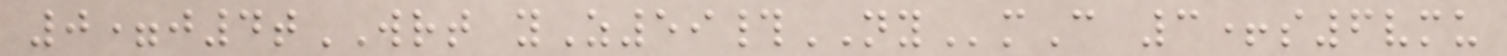0=j4tWRT yZ59#NYmC 3+s6vmu
